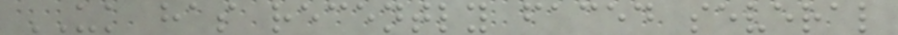UK has recently faced several
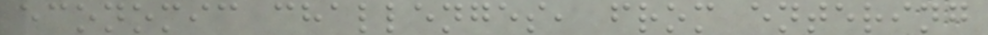economic challenges, from entering
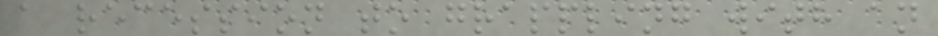a recession to grappling with an
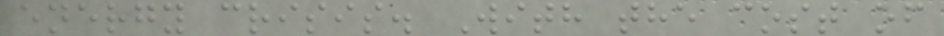energy crisis. With the cost of
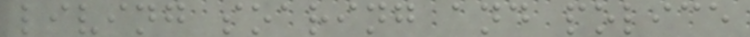living soaring and police
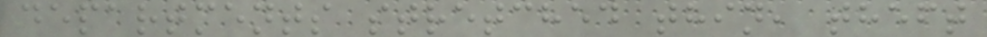departments stretched thin, theft
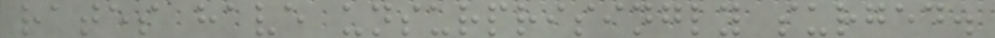rates have unsurprisingly surged.
